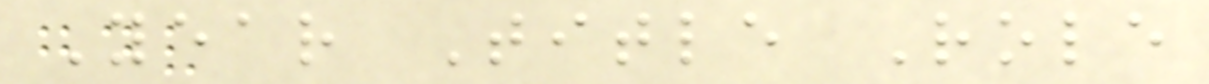Year Title Role
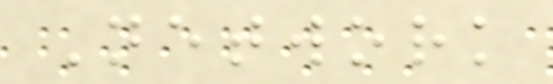Network
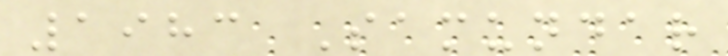1983 Samundar
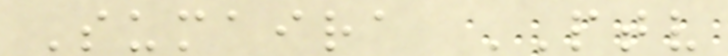Sumaira PTV
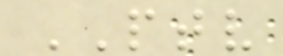PTV
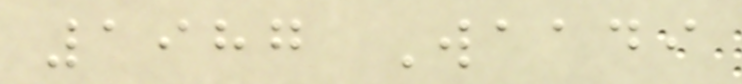1987 Waadi
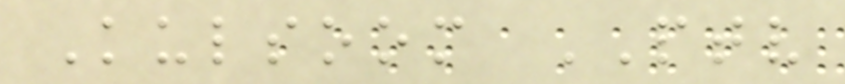Kulsoom PTV
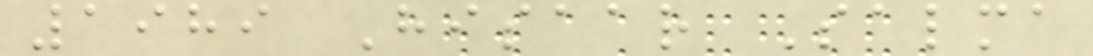1989 Hisaar Salma
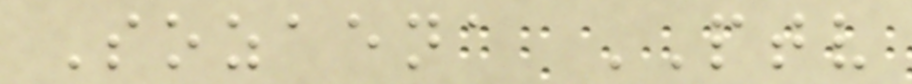Sozaena PTV
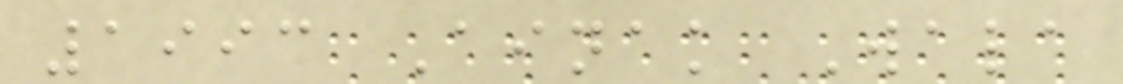1993 Ainak Wala
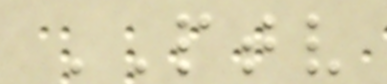PTV
